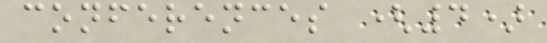conferences (4)
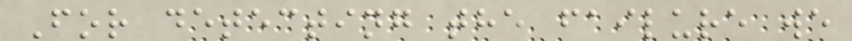For detecting the failure we
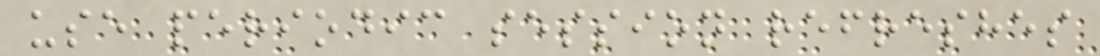use periodic session refreshes
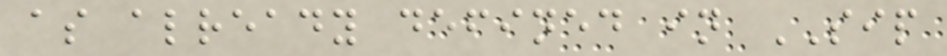as already defined in SIP
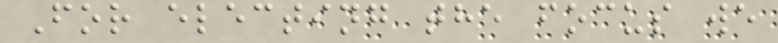For electing the focus we
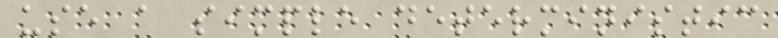use a simple deterministic
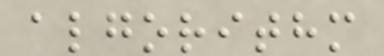algorithm
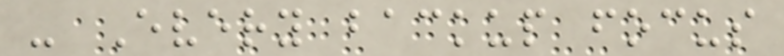- Every backup focus
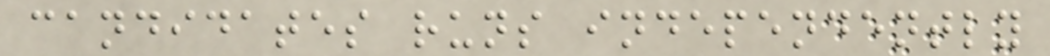candidates runs independently
